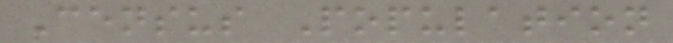Census Population
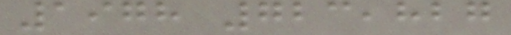1978 723,827
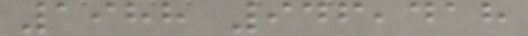1988 946,418
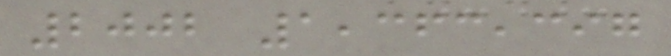2002 1,363,397
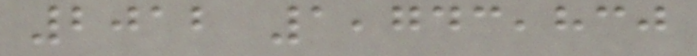2012 1,743,830
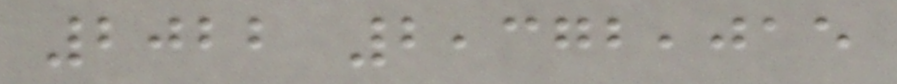2022 2,372,015
